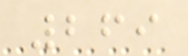269
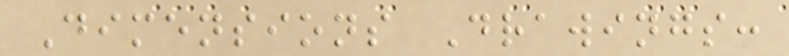Dimensions Drawings:
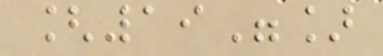[19"]
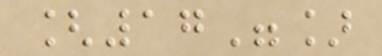[17"]
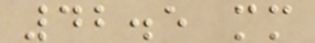42.5 mm
